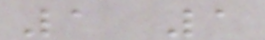1 1
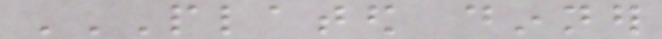PLATED DINNER
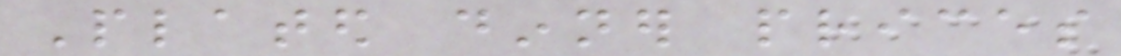Plated dinner prices
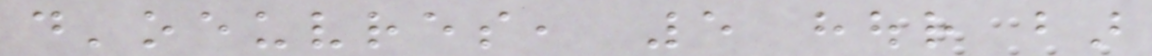d'oeuvres, 5 hour bar
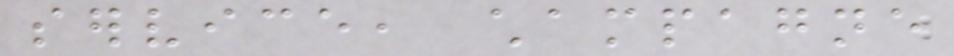service, champagne
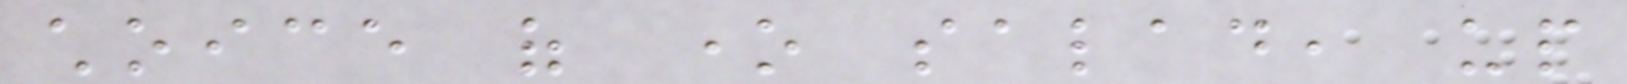choice of one salad, up
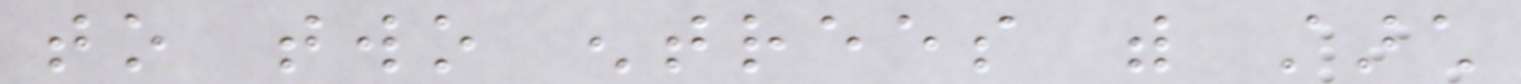to two entrees with starch
